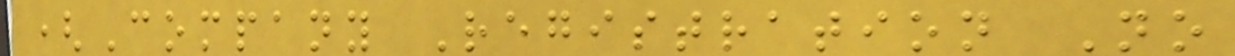(Company Registration No
